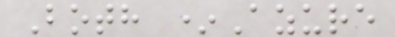Both *Azure
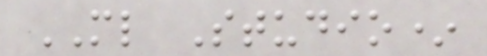ML Studio*
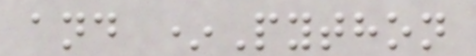and *Python
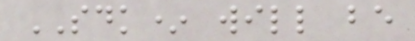SDK* will be
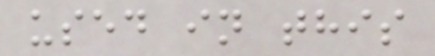used in this
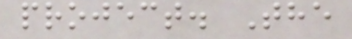project. The
